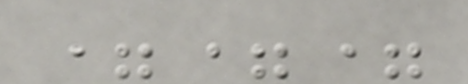===
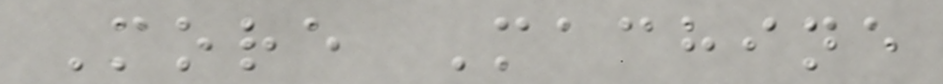More Machine
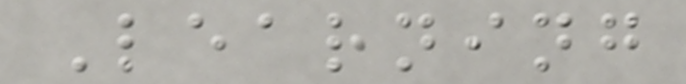Learning
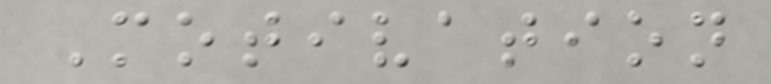Motivation
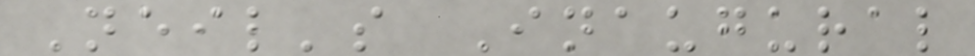Neil's Inaugural
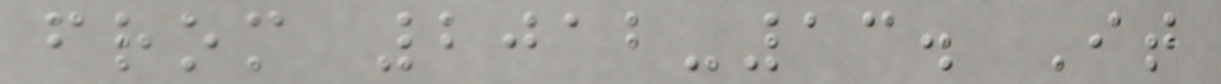from 2012-13. It
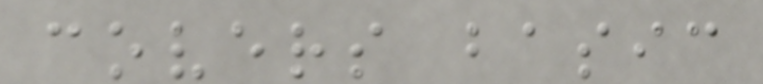covers basic
